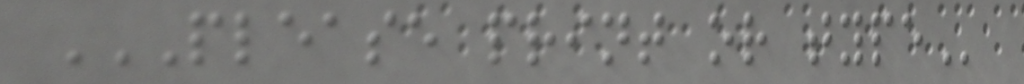PLEASE PRINT OR TYPE
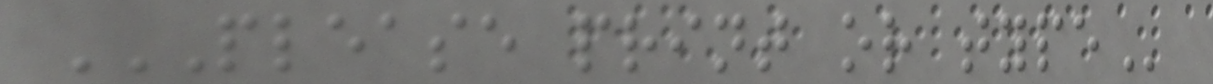PLEASE PRINT OR TYPE
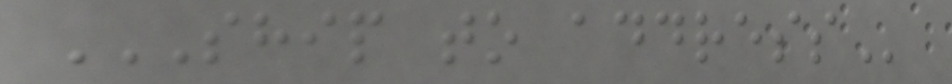SHIP TO ADDRESS
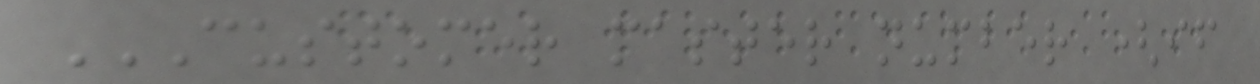CUSTOMER MASTER NUMBER (IF
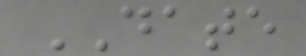DATE
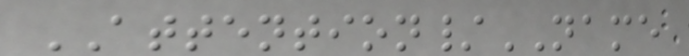ATTENTION/NAME
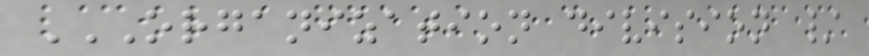ORGANIZATION DIVISION /
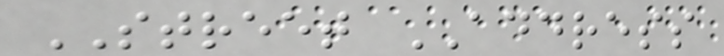STREET ADDRESS
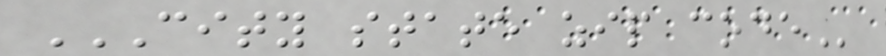CITY STATE ZIP CODE
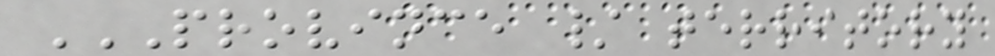PROVINCE / TERRITORY
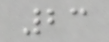23
